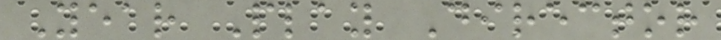Year Play Director
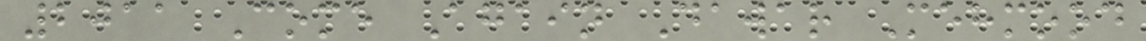2011 Come Again Dawar Mehmood
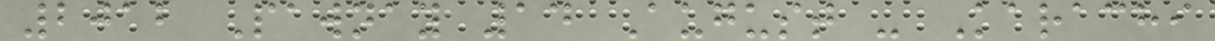2012 Pawnay 14 August - Karachi
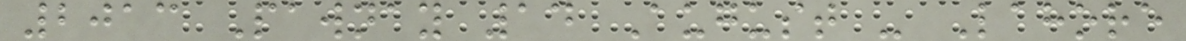2013 Pawnay 14 August - Lahore
